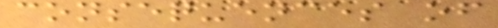consequences of
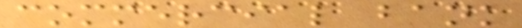commercial bank
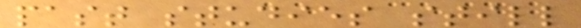past studies still
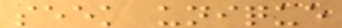seek unique
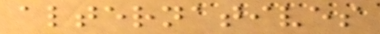alternatives
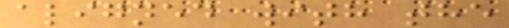aligned with the
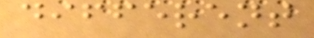different
